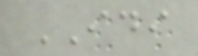IDI
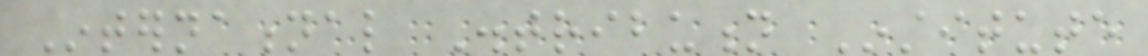International Distribution Institute
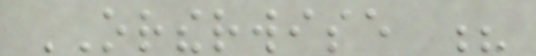ORTHERWISE ?
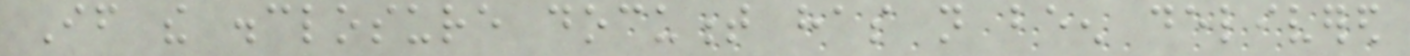If the disclosure document has not been delivered
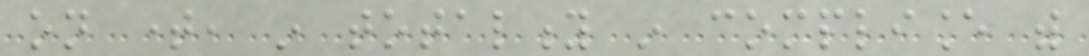on time, in totality in compliance with
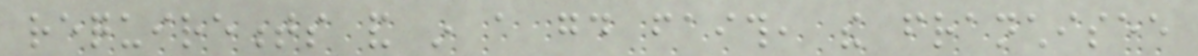requirements and in a good faith, the franchisee
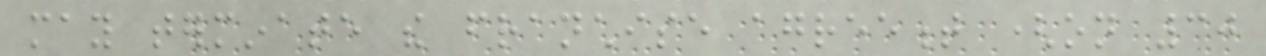may terminate the franchise agreement (on 30
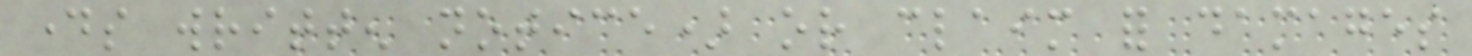days written notice) or claim for damages
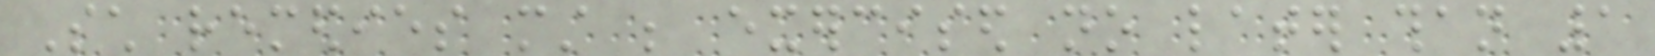Such remedies must be exercised no later than 1
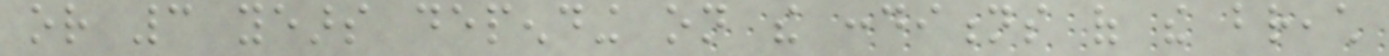or 3 years depending on the conditions of the breach
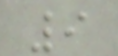9
